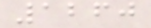1260
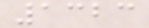1323
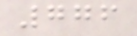776
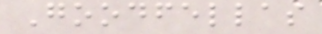Goodfellas
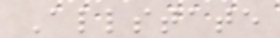Allstate
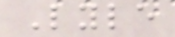Lyle
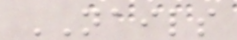NAILS
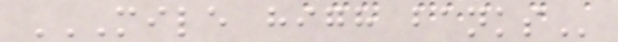MILE HIGH BANKS
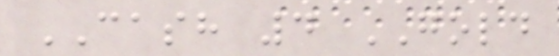CASH 4 GOLD
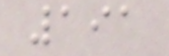191
